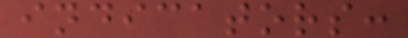indicators:
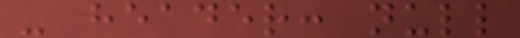- header: null
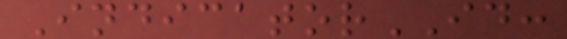IndicatorID:
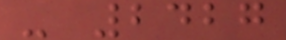- 2427
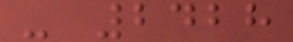- 2428
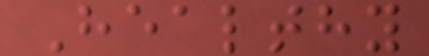Healthy
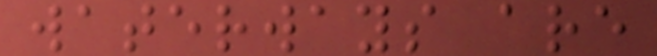waterways are
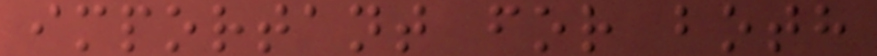important for both
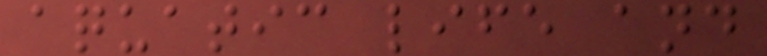aquatic life and
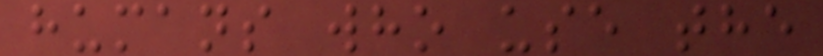humans who use the
